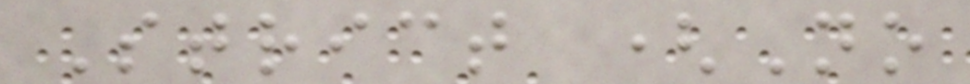Strict (No
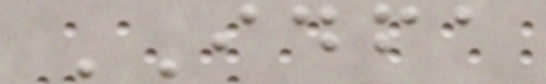IDFA
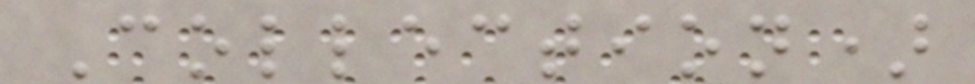Collection)
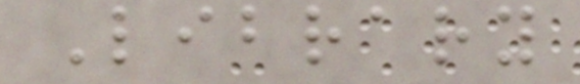Library
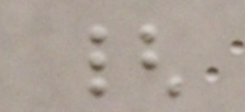{
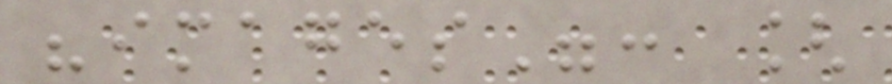"images": [
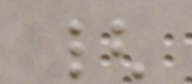{
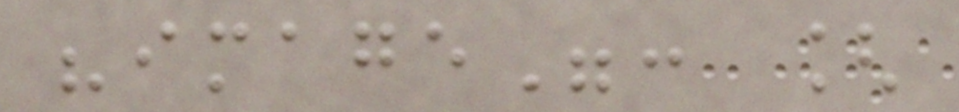"image": [
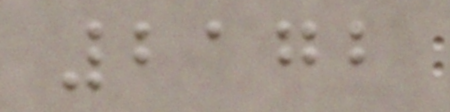2172
